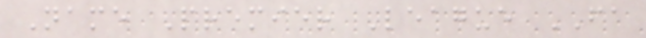Name Premier League FA
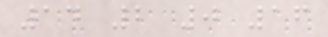14 2 0 16
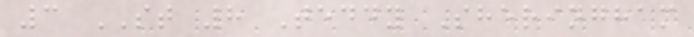3 ST 8 Teddy Sheringham
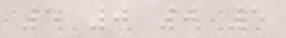5 0 0 5
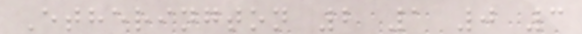Etherington 2 1 0 3
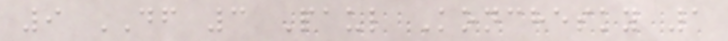9 DF 3 Paul Konchesky 1
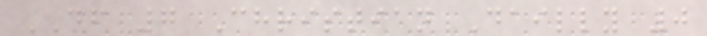DF 7 Christian Dailly 0
